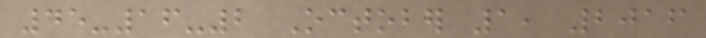45-16-2 October 1, 2016
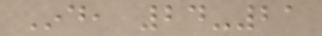Ind, 24-21
